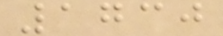1730
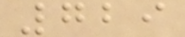729
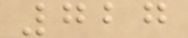727
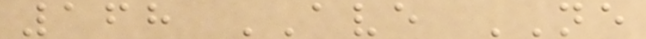168 AVE NE
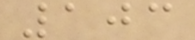103
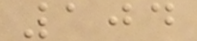104
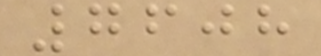7608
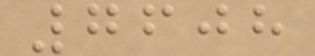7608
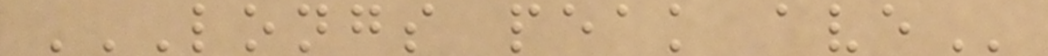LONGS PEAK AVE
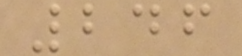246
